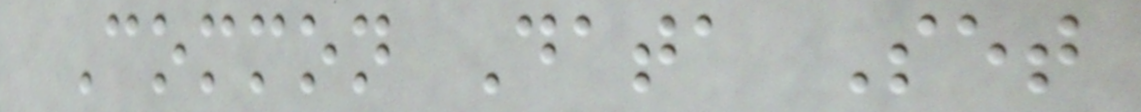Common Data Set
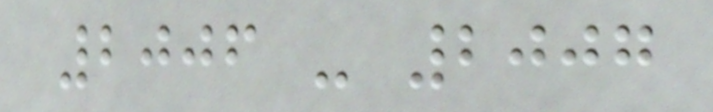2006 - 2007
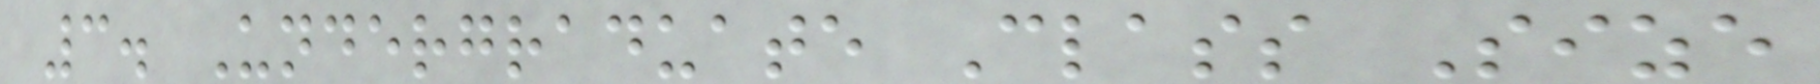3. Undergraduate Class Size
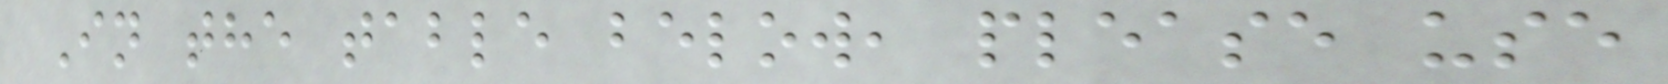In the table below, please use
